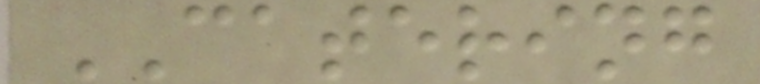CATERING
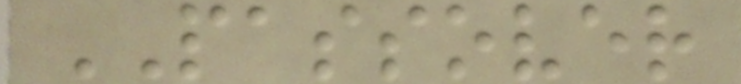PASSOVER
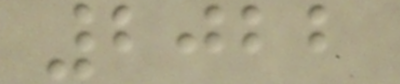2022
